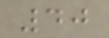40
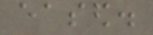eased.
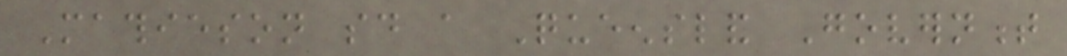Mathieson said a Queensland Government
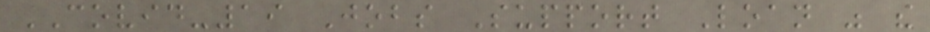COVID-19 Jobs Support Loan was the
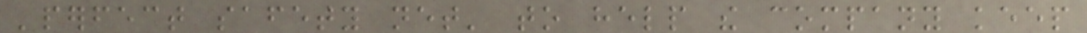'perfect safety net' to help the company keep
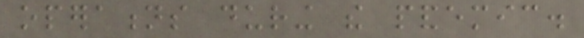operations during the pandemic.
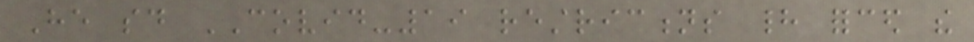He said COVID-19 restrictions had forced the
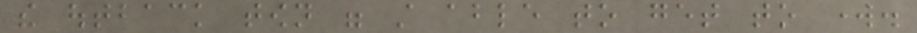the outback town were still able to get to work.
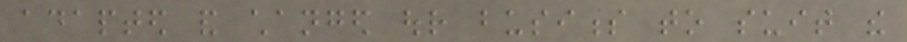adapted and changed our business to suit the
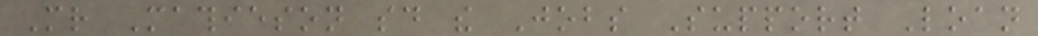Mr Mathieson said the Jobs Support Loan
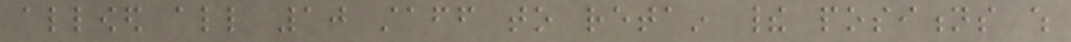allowed all 10 staff to retain their positions which
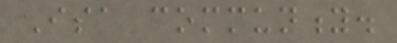Isa community.
